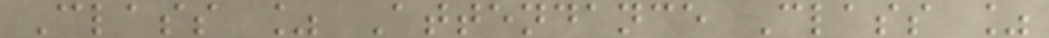Class % Attendance Class %
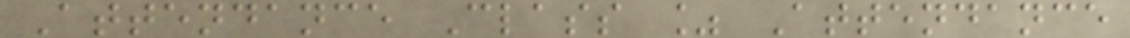Attendance Class % Attendance
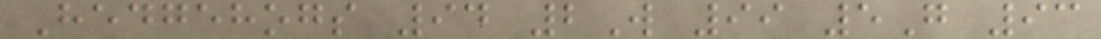Hedgehogs 94 2W 99 5G 93
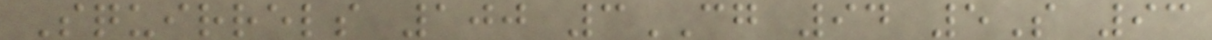Squirrels 100 3CG 94 5S 93
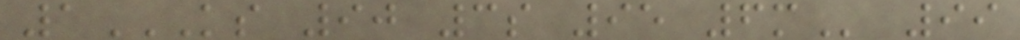1KS 90 3S 95 6M 99
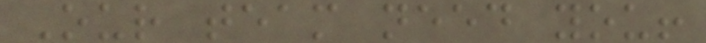Our team need you!
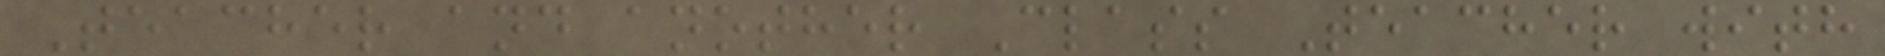Teacher and another Class Teacher with
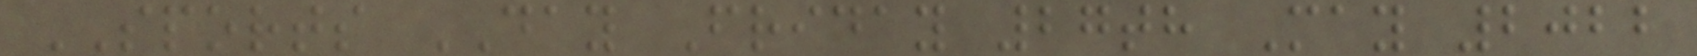SPORTS DAY Friday 27th May 2022
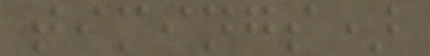timings)
